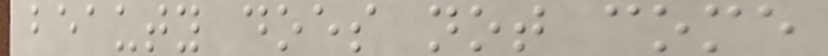beauty does not come
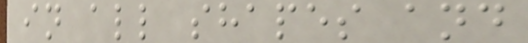in all shapes and
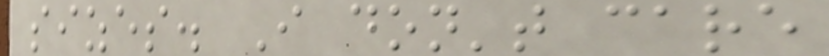sizes. I don't care
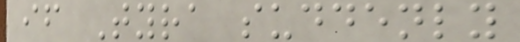if Tyra suddenly
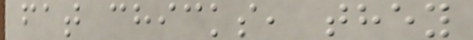fat chicks, they
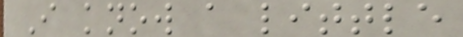I know a little
